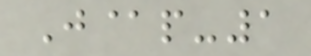J@p-1
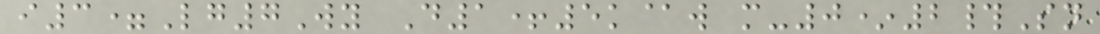i3=Lg7Wy D1+5k@w m-0*2#Sn
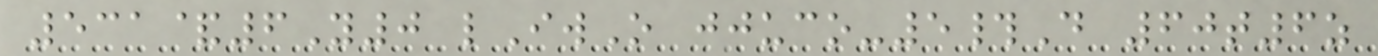531&6Y0 lIwO jjuco-5#D 60t6z
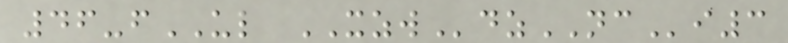46-fUL XZWdzNCi3
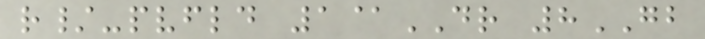r/-pvfld 1@DR 8GB
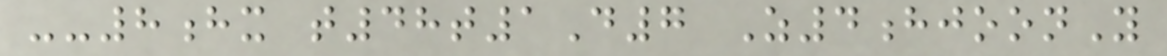--8hx t48t1D7 Z4hjoonY
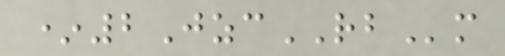*2JzcRBm
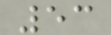53
